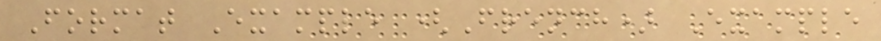Format Example (French) Example
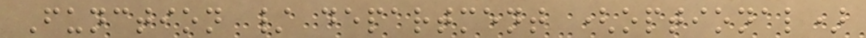Function / department (optional)
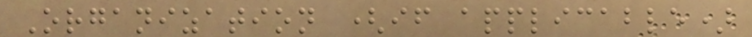Organization (if applicable)
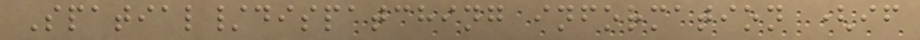Spatial/dispatching information (if
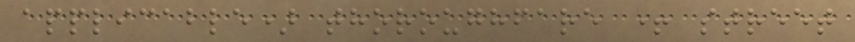applicable) thoroughfare + street
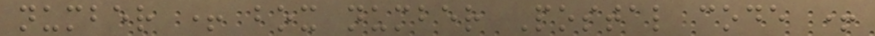number + box number Postal code +
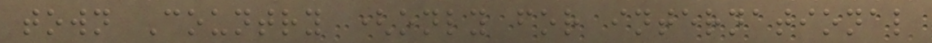town Country (only for international
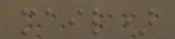mail)
